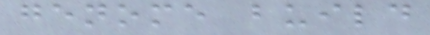genome build
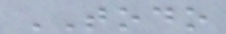TODO
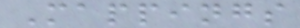Mappings
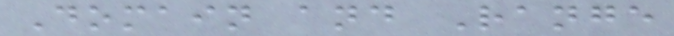Domain and Range
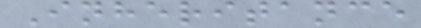Inheritance
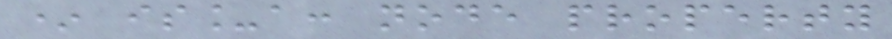* is_a: node property
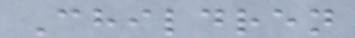Children
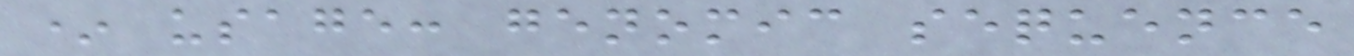* usage: genomic sequence
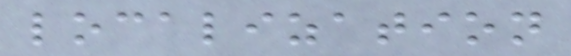localization
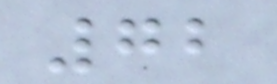72
